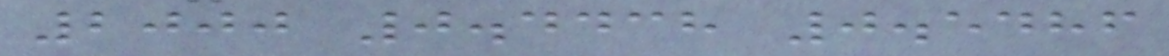2000 0.4438 0.5486
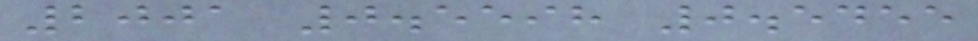2001 0.5598 0.5455
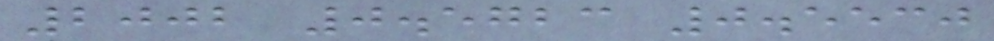2002 0.5723 0.5530
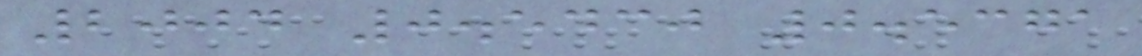2004 0.5430 0.5371
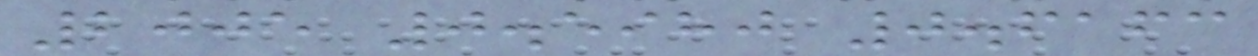2005 0.5980 0.6163
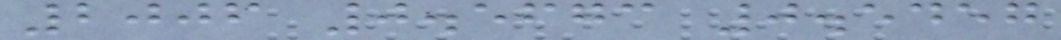2006 0.5673 0.5457
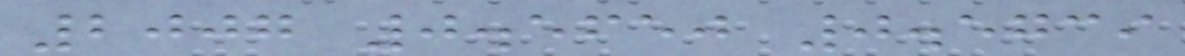2007 0.5650 0.5739
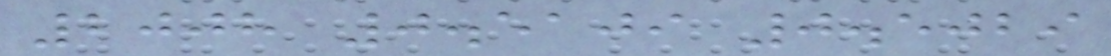2008 0.5109 0.5029
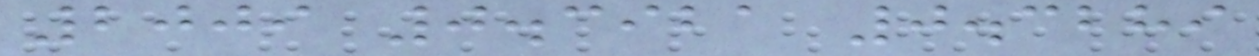2009 0.3921 0.3289
